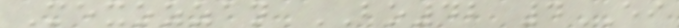Mexozzan BO42 4EI
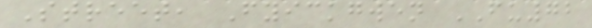Street, Fyickgwen FU72
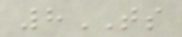8TS
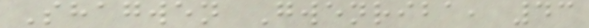Shagwen Gwenriba, 43
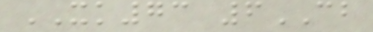XK73 6CB
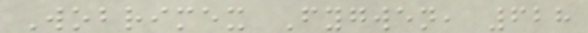Wobrimex Fygwen, 628
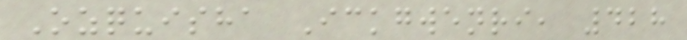Ozquisha Ickgwenri, 428
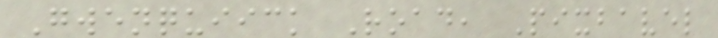Gwenquiick Road, Pixbavel
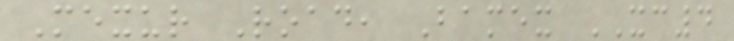Mexur Road, Bamex XC4
